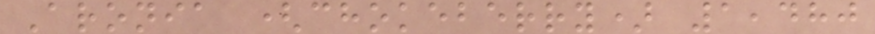Aronia (chokeberry) 1,480
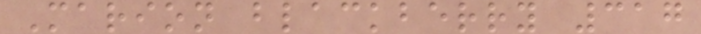Marion blackberry 317
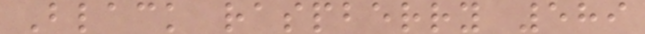Black raspberry 589
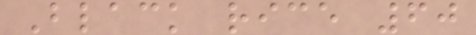Black rice 60
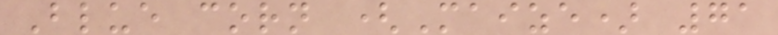Blue corn (Maize) 71
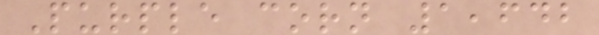Purple corn 1,642
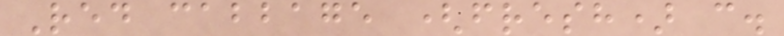Red cabbage (fresh) c.
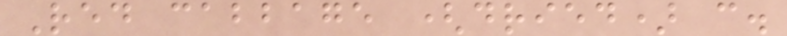Red cabbage (dried) c.
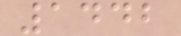1442
